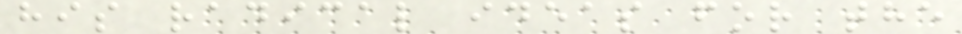his radical ideas for the
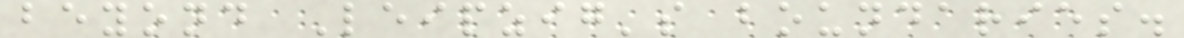beyond Leipzig's boundaries.
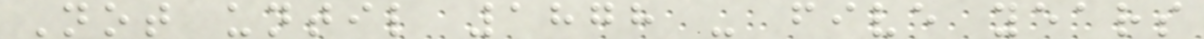Not until 1878 - five years
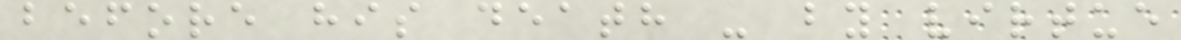before his death - by virtue
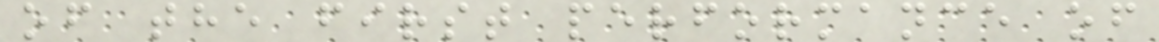of the first performance of
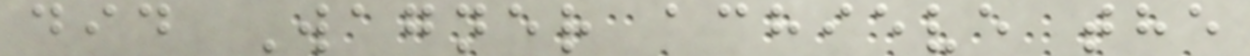did Wagner achieve the
